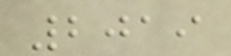2019
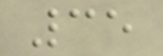35
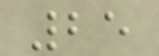25
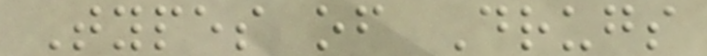Types of Drugs
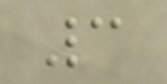3
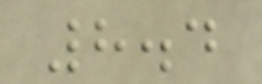8.4
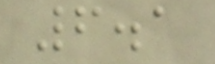6.1
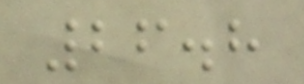26.8
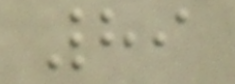89
